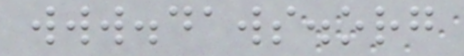www.daws.org
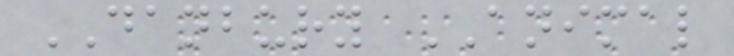DANBURY ANIMAL
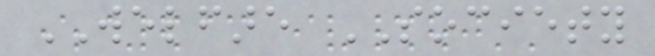WELFARE SOCIETY
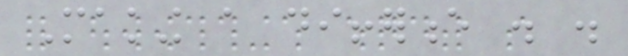Making a difference . .
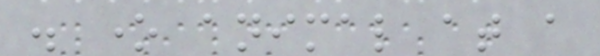. one animal at a
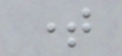time
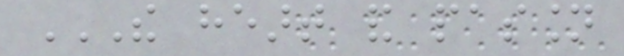THE HEART AND PASSION
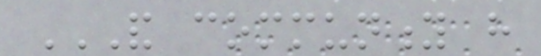AND COMMUNITY HAVE
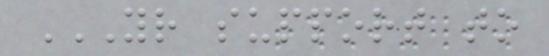YOUR SUPPORT TO
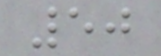50
